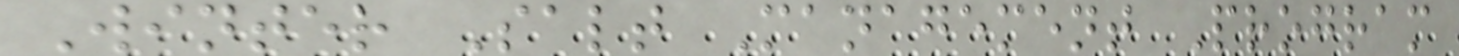Winter Salt Management Program
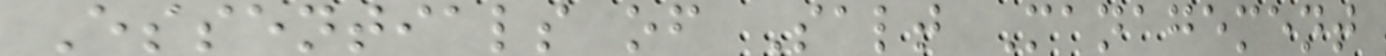Essentials of Salt Management
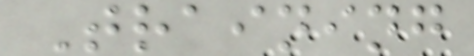Training
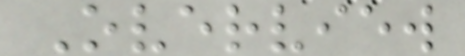Overview
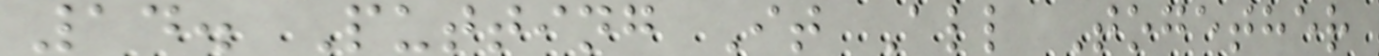14. Putting It All Together
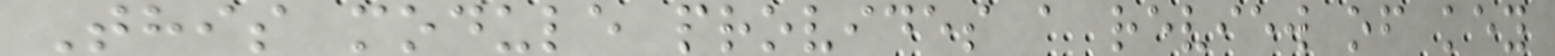This module provides a review of key
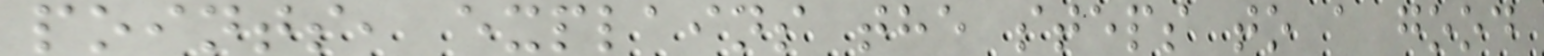points, explains the steps to a good
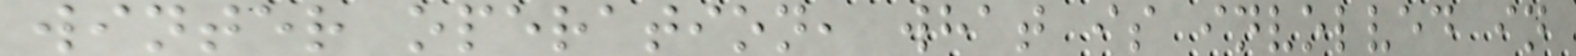winter operation, what is involved in
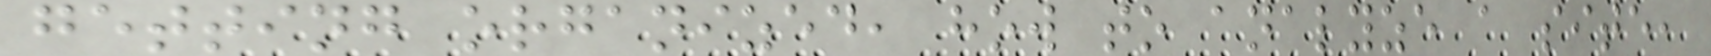getting organized, how to analyze a site,
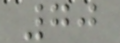70
